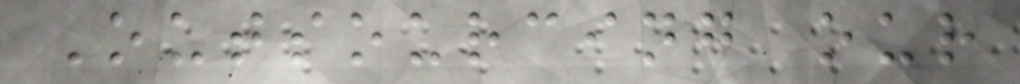Outsourcing our
